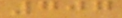707
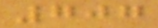707
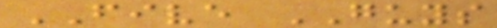FIVE GUYS
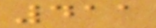411
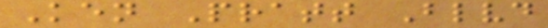Ken Pratt Blvd
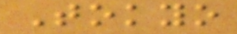Tokyo
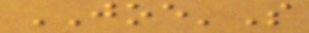JOE'S
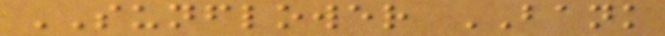SUNFLOWER BANK
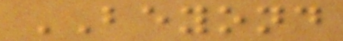BEYOND
